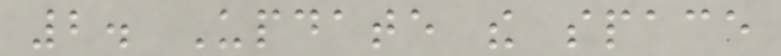2. Update the space
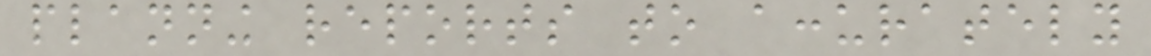planning reports to accurately
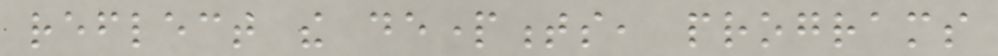reflect the departments, programs
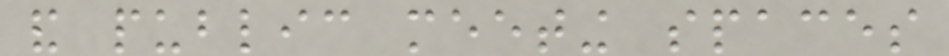and public meeting spaces
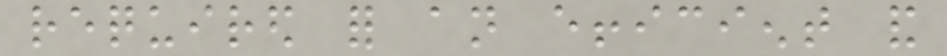required for an efficient and
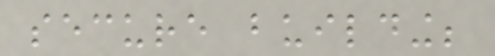secure building;
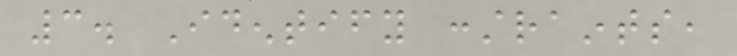3. Identify constraints,
